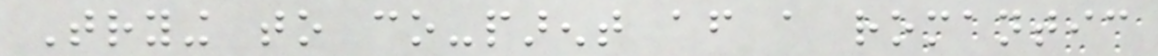Trying to co-parent after a romantic
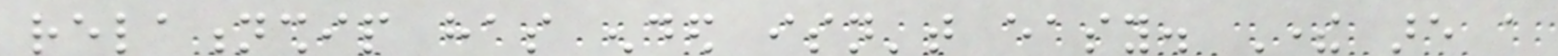relationship has ended isn't easy. There are a
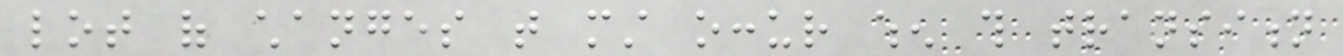lot of changes that must occur when this transition
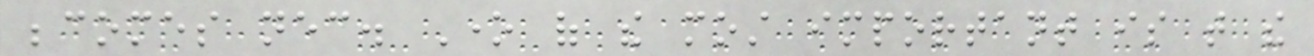becomes necessary. One of the most important is that the
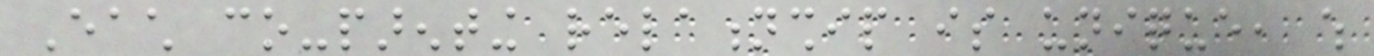Each co-parenting relationship is unique, which
